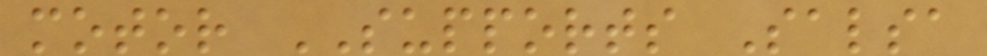motor SUPPORTS Salsa
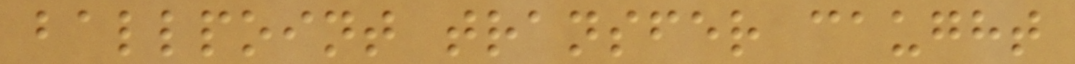ballpoint transfer caught
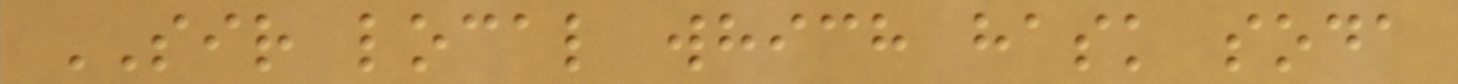SIR local which hask soda
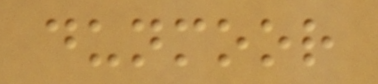dunmoor
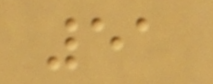51
